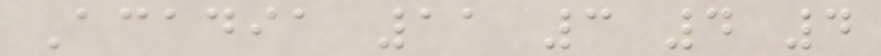Acadia 11 3 4 4
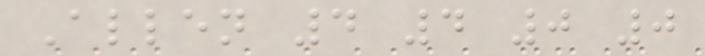Allen 4 4 0 0
